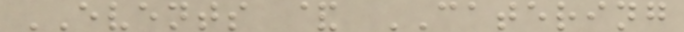EVENTS & CATERING
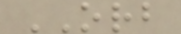ORB
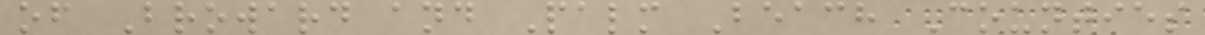of Broward and Palm Beach Counties
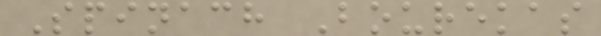Spinach Bourekas
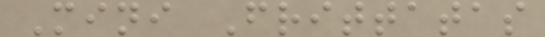Mini Frittatas
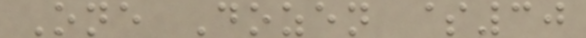One Dozen $30
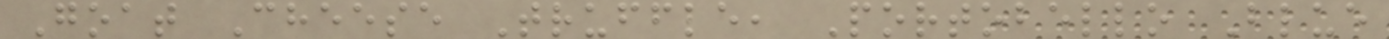Goat Cheese Truffle, Portobello Blue
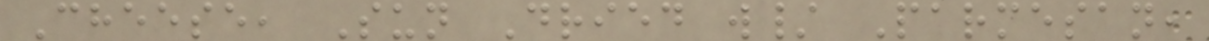Cheese, Sun Dried w/ Parmesan,
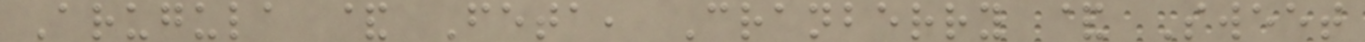Arugula & Feta, Cranberry & Sweet
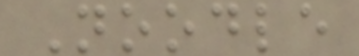Noodle
